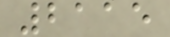2115
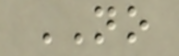NO
